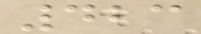423
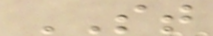ST
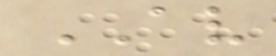AV
